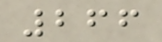266
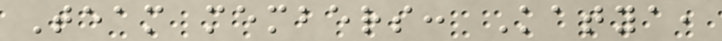Team members: Katya,
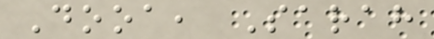Dooa, Sarah
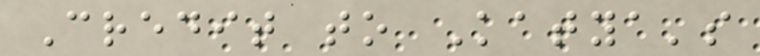Credit to Katya's
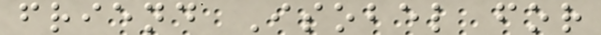friend Isobel for
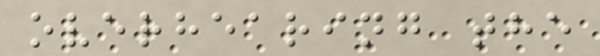overhearing the
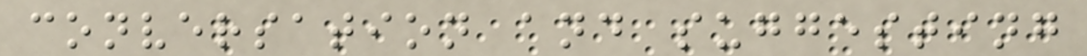conversation and suggesting
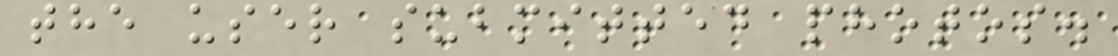the user submitted photos.
